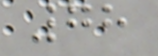78
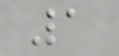1
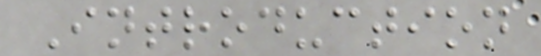Introduction
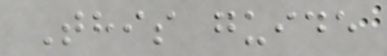This guide
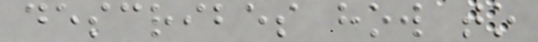describes how to
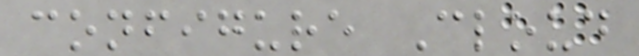configure Cloud
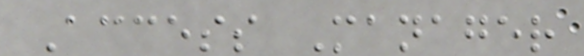Access Manager
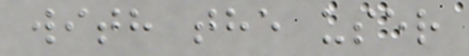with the user
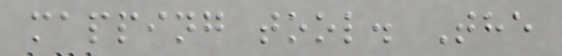mapping tool. The
